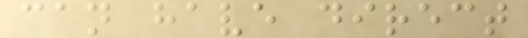can have direct
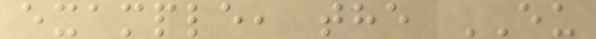example, the EU
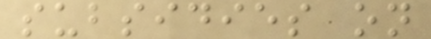subsidies on
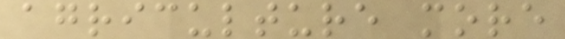agriculture more
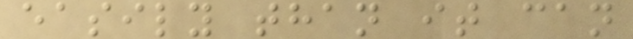easily than it can
